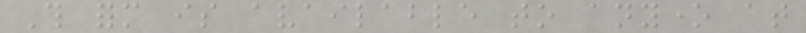This form is available to anyone at
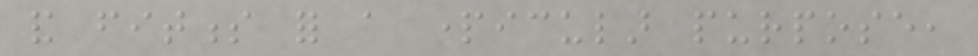and fitness for a particular purpose,
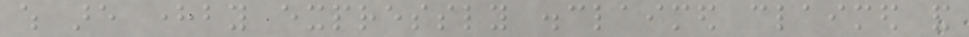which are hereby expressly disclaimed claimed and
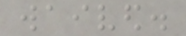waived.
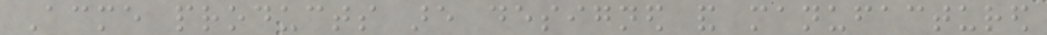Acme products are designed and manufactured
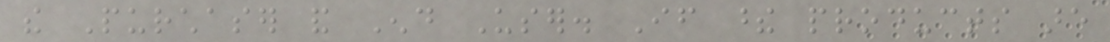the Purchaser and End User. If these products are
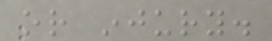or injury.
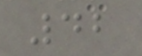42
